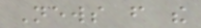News from the
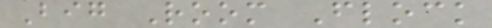Big Room Flock
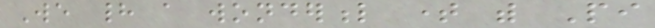We had a wonderful time with Pi
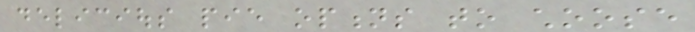delicious pie options to choose
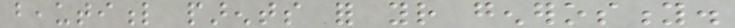beautiful parents for your generosity.
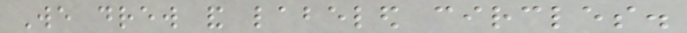We drew and labeled circles.
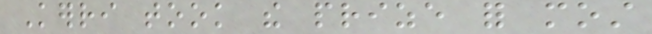Kerri took the prize for most
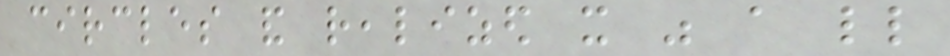circles and realized it was a little
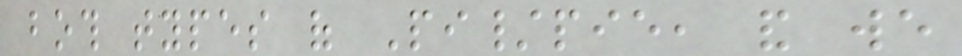both types of Pi/pie, and we
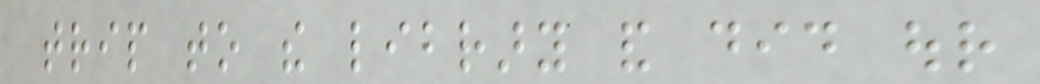trip to the library and did our
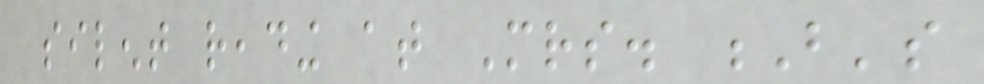silent reading at Mrs. B's
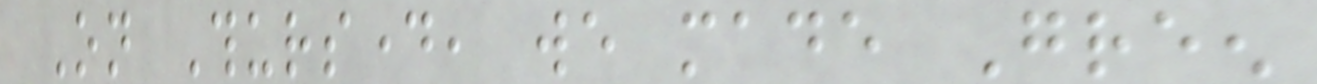On Thursday, we made Green
